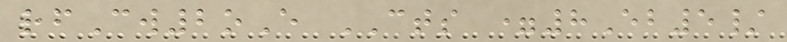rfCw2oE CTS =8Eb5/
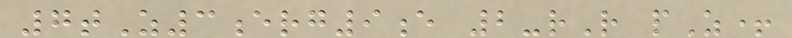7tZ3erg9e 2-rR pZ+
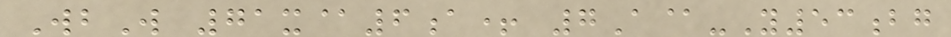WbW 71x@6a+ 7A@-Y53bg
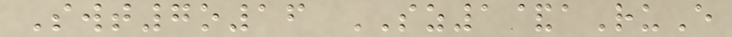Swt7o16 SZ1&aRuE
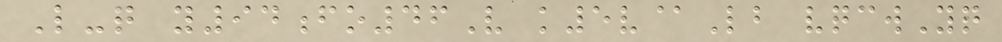L-q y94fo46V k5v@Lb vqcwYq
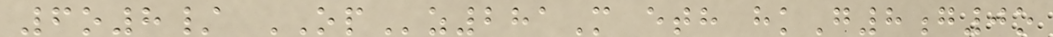6o8/ OPz281M eth hkG8g0o
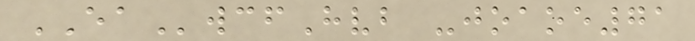EAwcfHvb -joaoe71
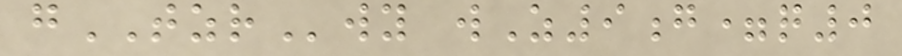gTZRwy wZ9g=q0
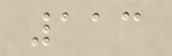113
